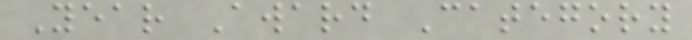Year Award Category
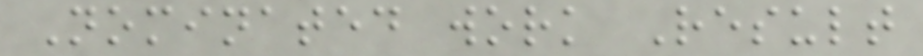Nominated work Result
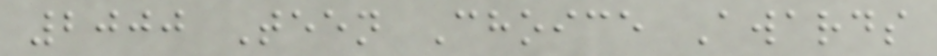2000 Teen Choice Awards
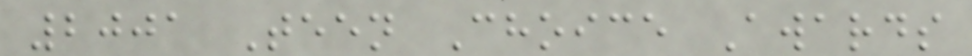2001 Teen Choice Awards
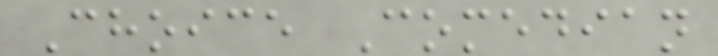Choice Comedian
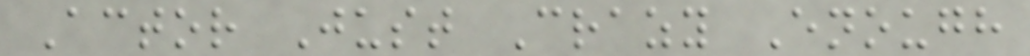Actor Just Crazy Enough
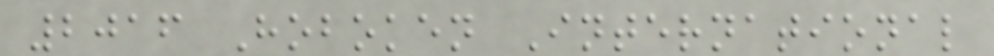2016 Hoboken International
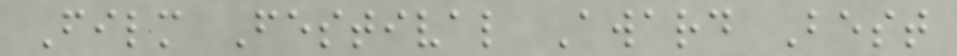Film Festival Award Best
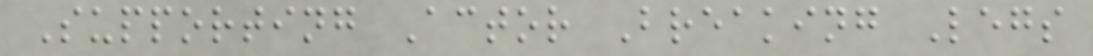Supporting Actor Breaking Legs
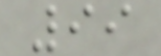99
